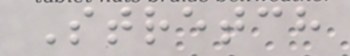Stretch
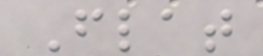Flat
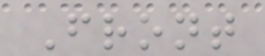Front
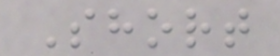Short
